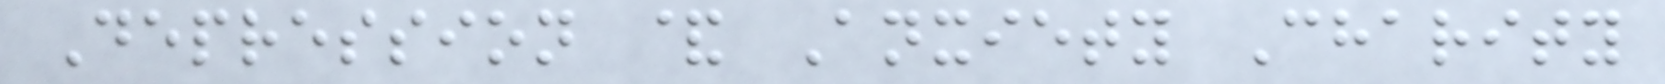Depression & Anxiety Charity
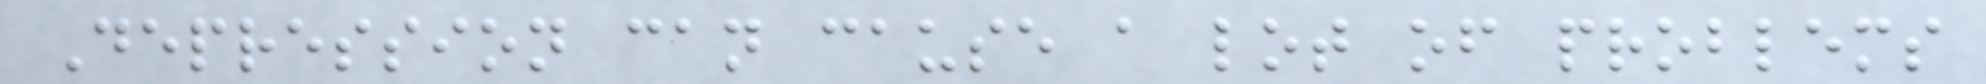Depression can cause a lot of problems
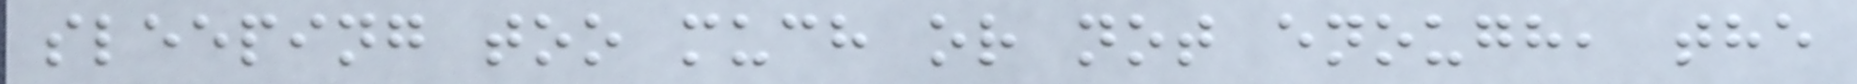sleeping too much or not enough, the
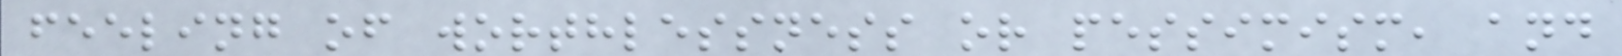feeling of worthlessness or pessimism, and
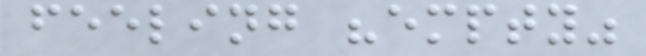feeling "empty"
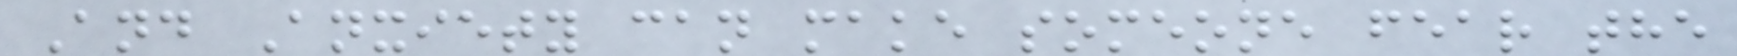And Anxiety can make someone fear the
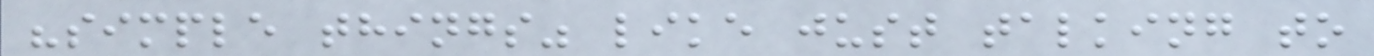"simple things" like just talking to
